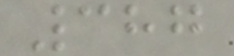387
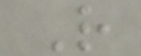R
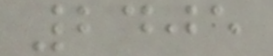2405
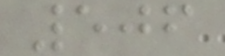506
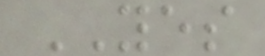YES
